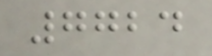7724
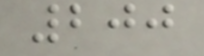200
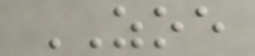ZOE
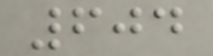604
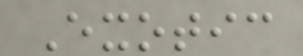Exotic
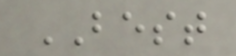BEST
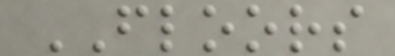FLOORS
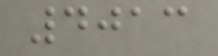4013
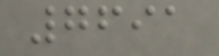7691
